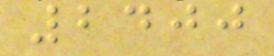2400
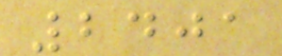2401
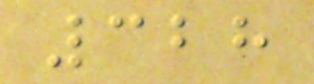328
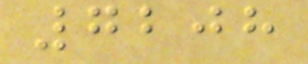7208
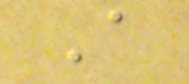A
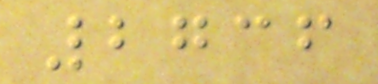2736
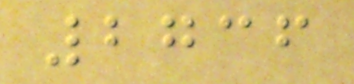2736
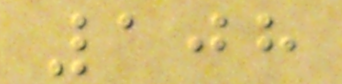108
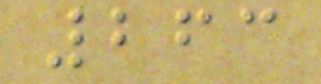263
